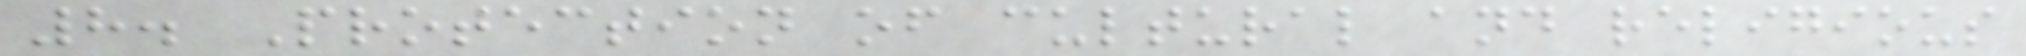8. Protection of cultural and religious
